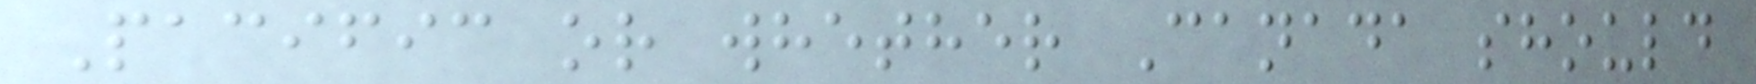Pacific or whether Canada should
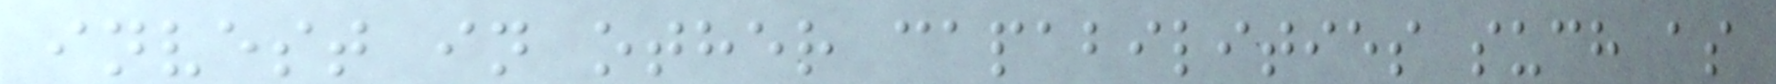invest in other capabilities such as
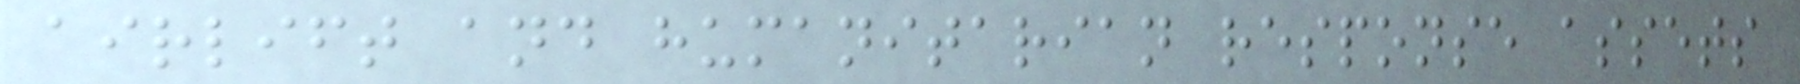airlift and humanitarian response assets
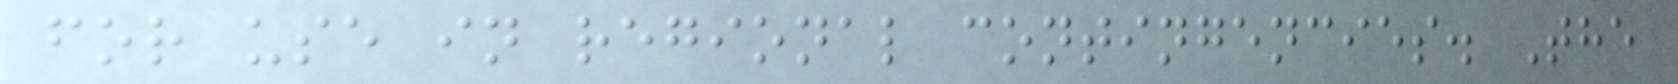for use in regional contingencies. The
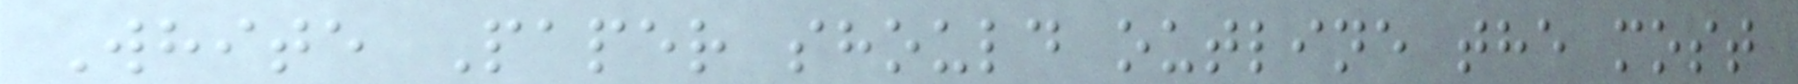White Paper should outline the most
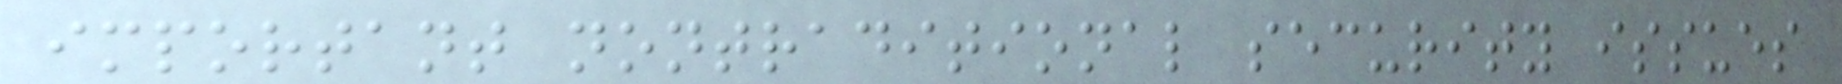important nontraditional security issues
